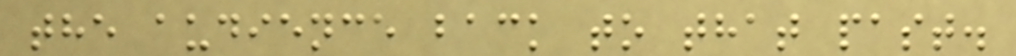the audience back to that past.
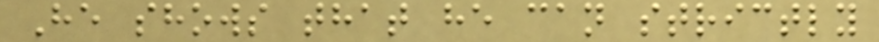He shows that he can strictly
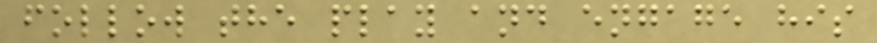follow the play and engage his
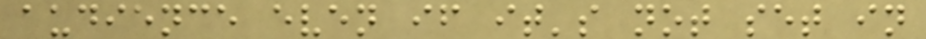audience even if it's not set in
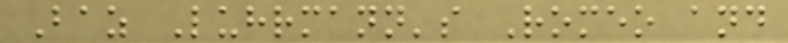Baz Luhrmann's Romeo and
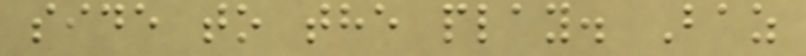side to the play. Baz
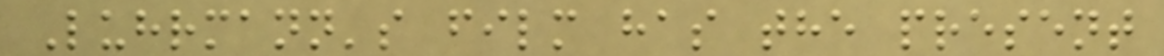Luhrmann's film has the present
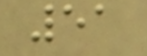51
